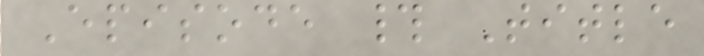Episode # Title
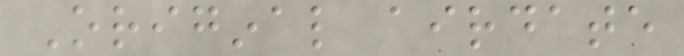Original airdate
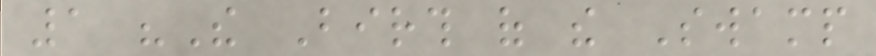1 "The Birth of the Swamp
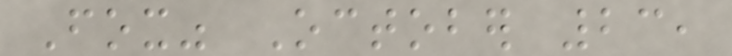Fox" October 23,
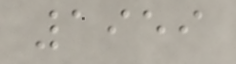1959
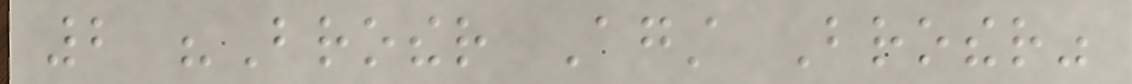2 "Brother Against Brother"
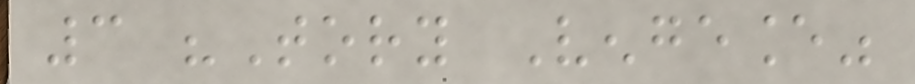3 "Tory Vengeance"
